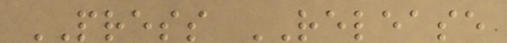PRESS RELEASE
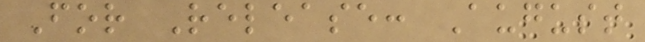For Release: August
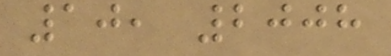10, 2008
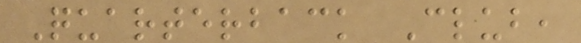Quarterback Club,
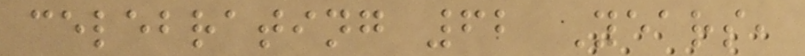celebrating 62 Years,
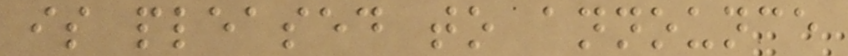is pleased to announce
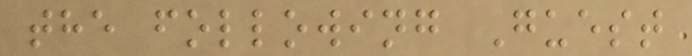the following Guest
